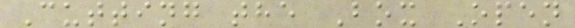Cutting the Box Open
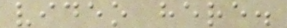video here.
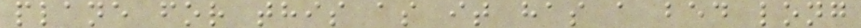plane for this as it has a bed long
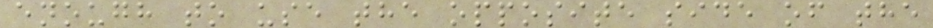enough to use the opposite side of the
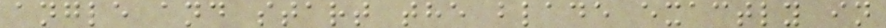angle and start the blade exactly in
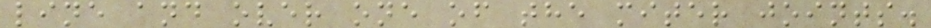line and over one of the miter joints.
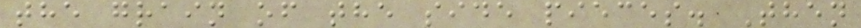the grain of the side pieces. Then
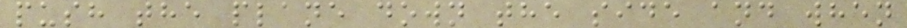push the plane down the side and when
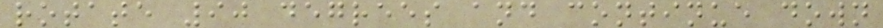rotate 90 degrees and continue down
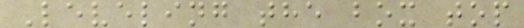Leveling the box top
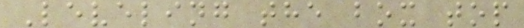Leveling the box top
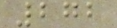272
